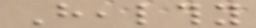Healthy
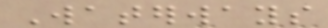Waterways
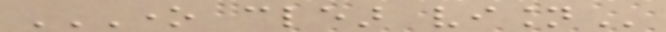ONE CLEAR VISION
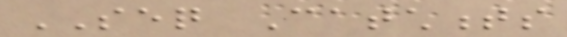SEQ Catchments
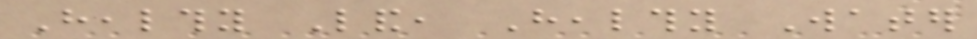Healthy Land, Healthy Water
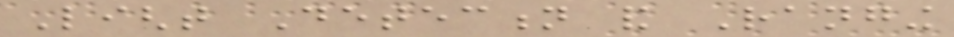Light Detection and Ranging
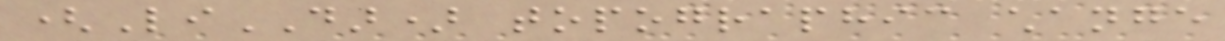(LiDAR) topographic change
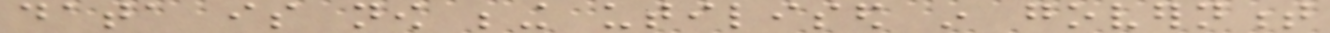data is now being utilised in government
